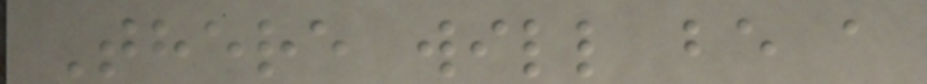There will be a
